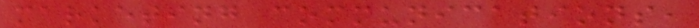marketing communications,
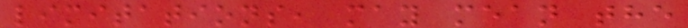limitations, may mean the
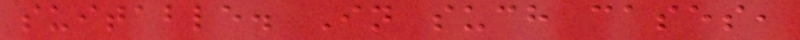suitable. In such cases,
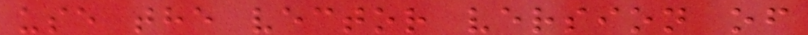use the vector version of
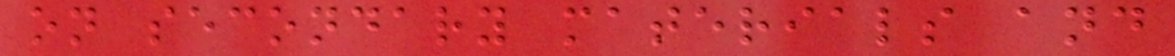on secondary materials and
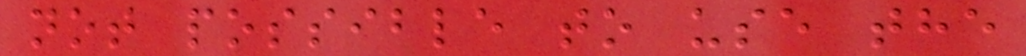not possible to use the
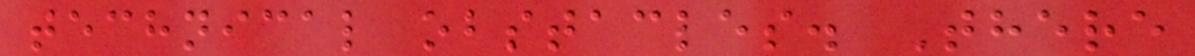technical obstacles. There
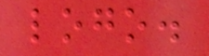logo.
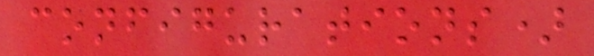configurations)
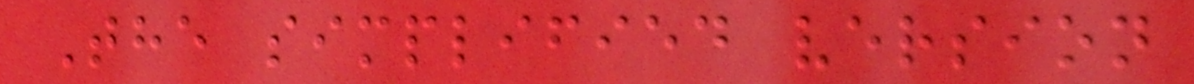The simplified version
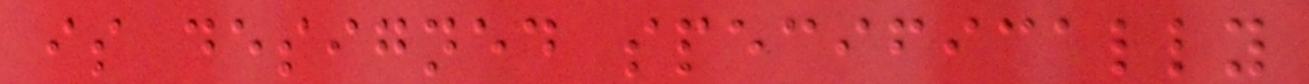is designed specifically
